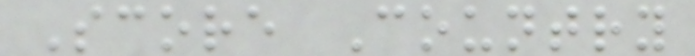Score Country
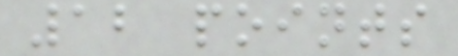12 points
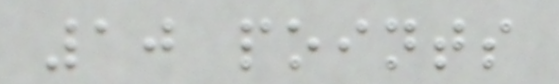10 points
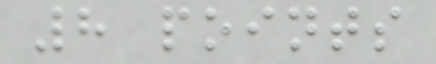8 points
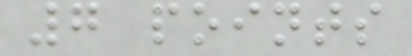7 points
